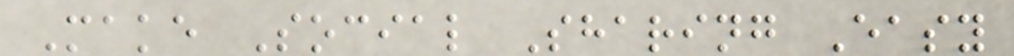Make Social Sharing Easy
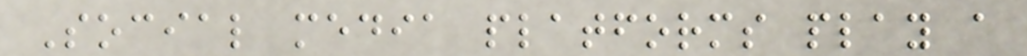Social media platforms play a
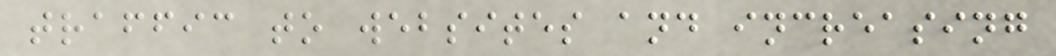traffic to websites and increasing
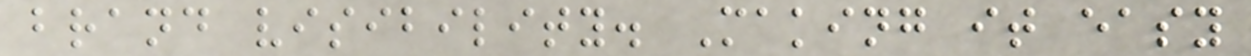brand visibility. Making it easy
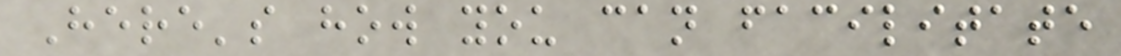Here's how you can facilitate
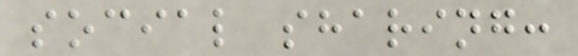social sharing:
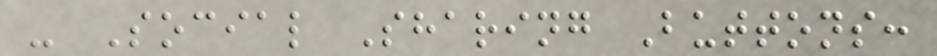- Social Sharing Buttons:
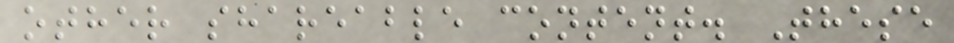other shareable content. These
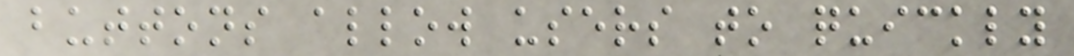buttons allow users to quickly
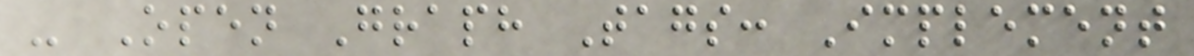- Open Graph Tags: Implement
